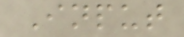Input
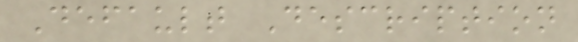Default Description
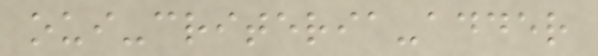oui-criteria-adder
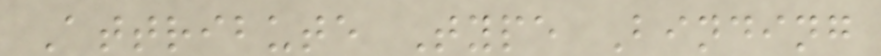Attribute Type Binding
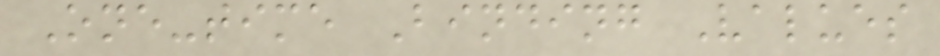One-time Binding Values
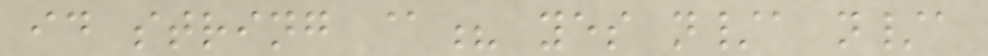id string @? yes n/a n/a
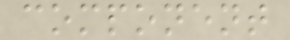component
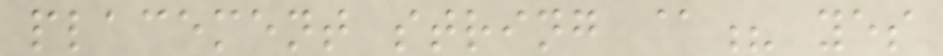placement string @? yes
